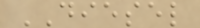DIESEL
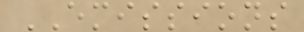EMISSIONS
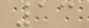13
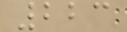223
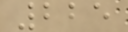225
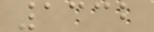1332
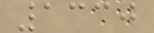1330
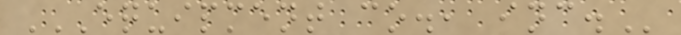EQUIPMENT CO., INC.
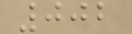002
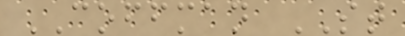COFFMAN ST
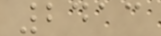2413
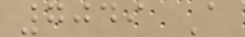7049 A
